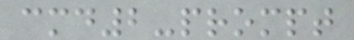cmd2-prompt
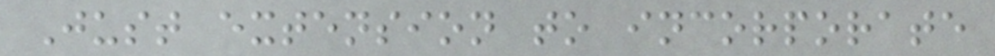Just extension to incorporate
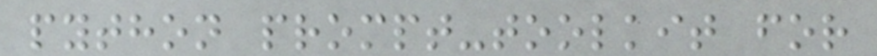python prompt-toolkit for
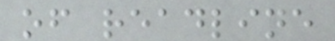of readline
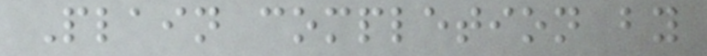Plain completion by
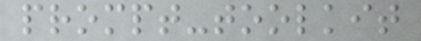prompt-toolkit
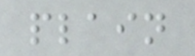plain
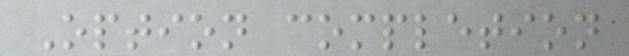Option completion
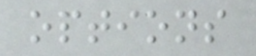options
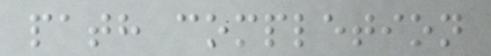path completion
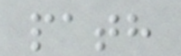path
